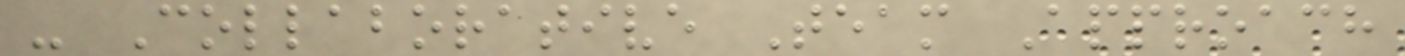- Collaborative Team Approach
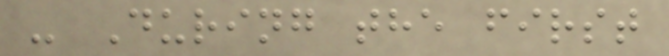- During the first
